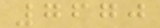7670
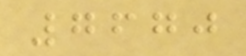7670
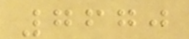7670
